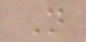N
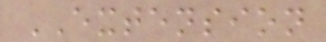EXTENSION
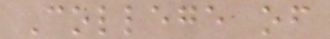College of
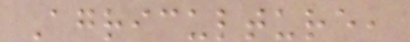Agriculture,
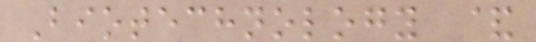Biotechnology &
